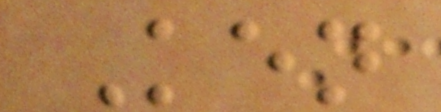Ken
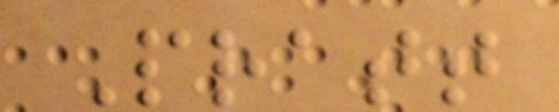Pratt
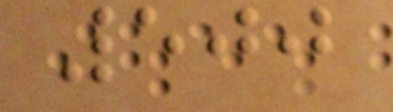500
